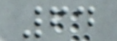64
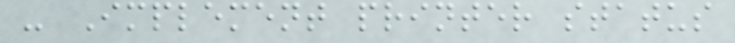- Implement printer status
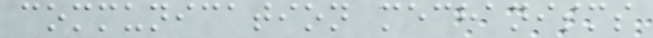communication mechanisms
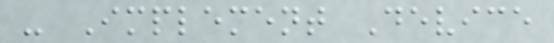- Implement Device
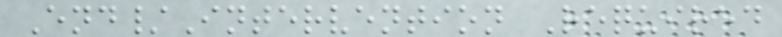End/Intervention Required
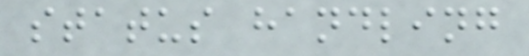status handling
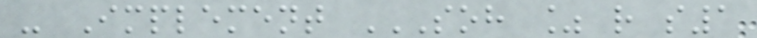- Implement SOH % R S1
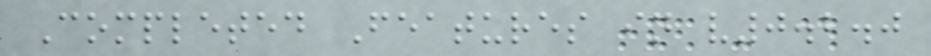Completed Features in v0.2.0
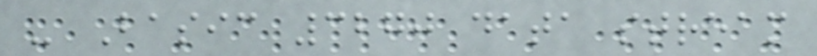- Basic 3270 data stream
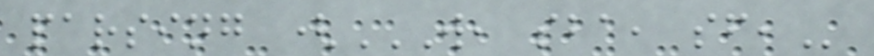parsing (W, SBA, SF,
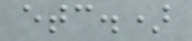etc.)
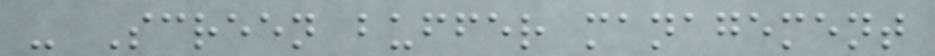- Screen buffer management
